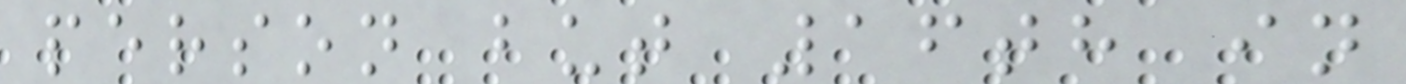person but 16th in
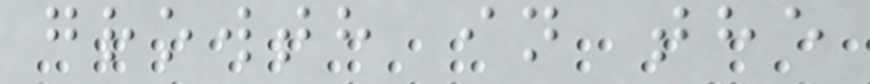growth in the
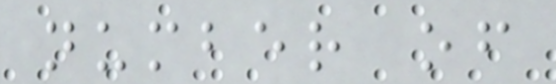number of
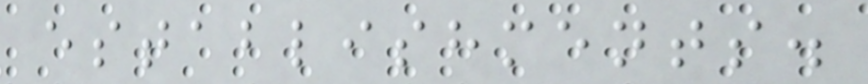establishments.
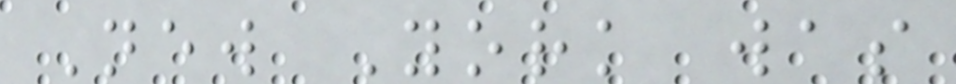New York was
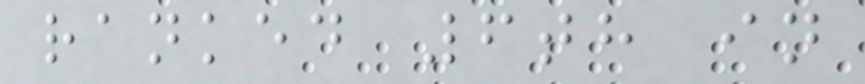ranked 6th in
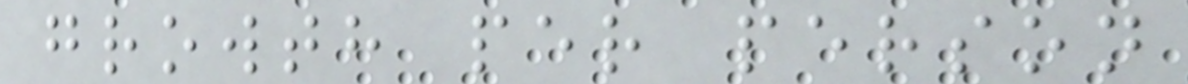growth per person
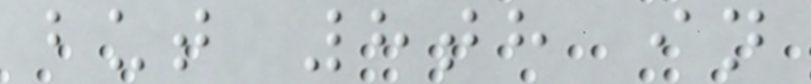but 8th in
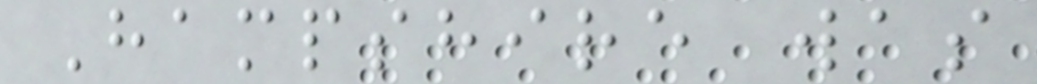Hampshire was
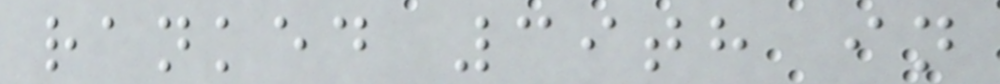ranked 39th in
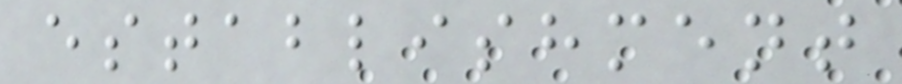establishment
